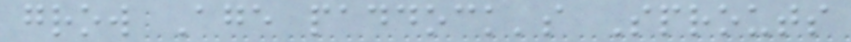grow Age paddock's Sprouts
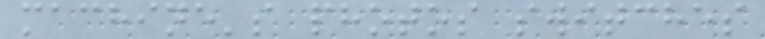machine's photos switches
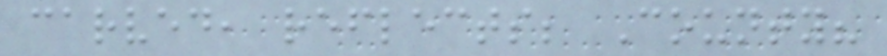carved, reflects; County?
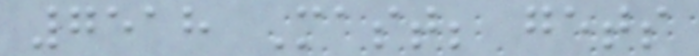7518 Mast; gets
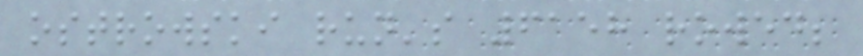ostrowski run's 6158 rowed;
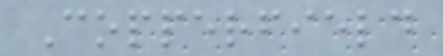Copperfield
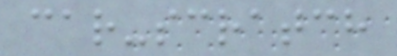car-scratch
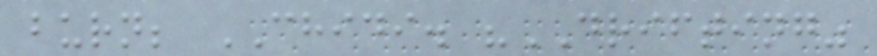burn; CHIDI. "DRIFTING"
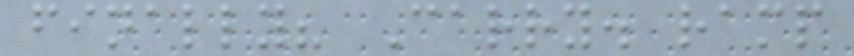finally? Carry. ramp
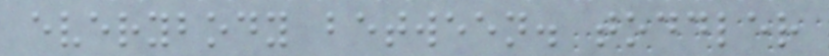everybody between. toddler
